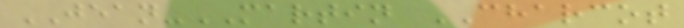JEAN-MARTIN CHARCOT
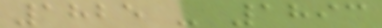1825 - 1893
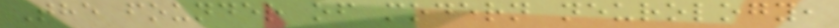The founder of modern neurology,
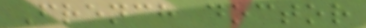French doctor
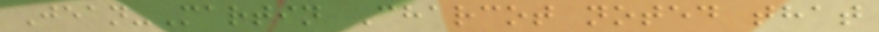Jean-Martin Charcot noted that
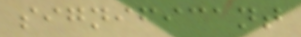significant
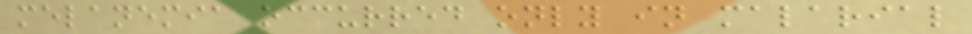melanemia occurred only in malarial
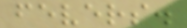fevers.
